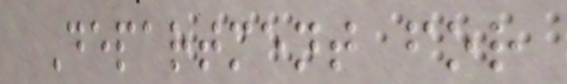Department for
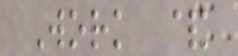Work &
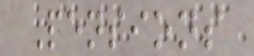Pensions
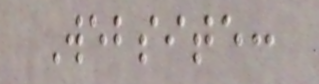Website:
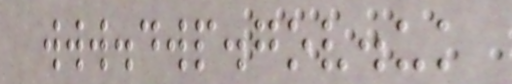www.dwp.gov.uk
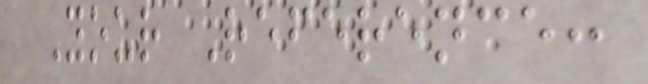Your Reference:
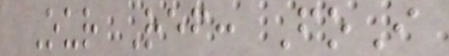Our Ref: FoI
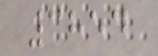3854
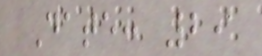Date: 29
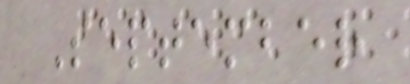September
